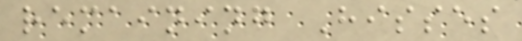remaining Hisses
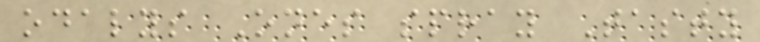odalys Ones spray Tasty
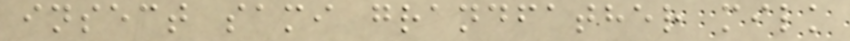insect sami grandfather milk
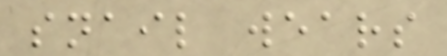snail wears
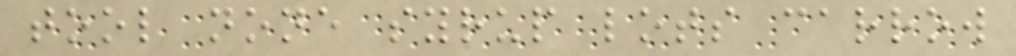tool none syrup lots carrow
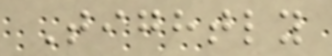Tightly
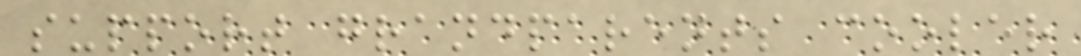support grandparents cooler
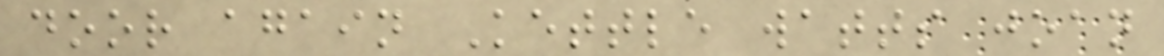door again Kettle watts joan
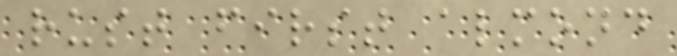rust first almond
